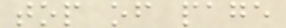top of page
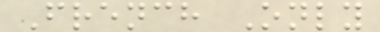French Only
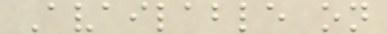Available on
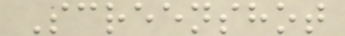Screenshot
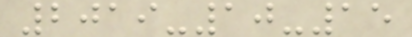2019-10-15
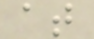at
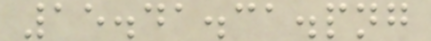15.41.31.png
